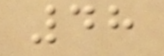48
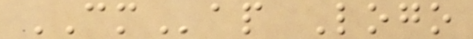CMap Logo
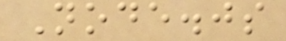Node.js
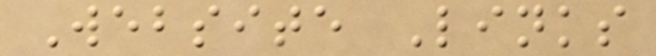Website Links
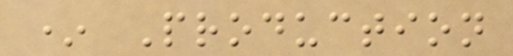* Production
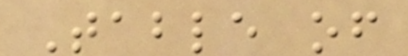Table of
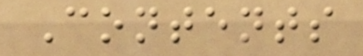Contents
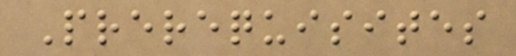Prerequisites
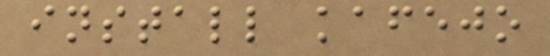install kafejo
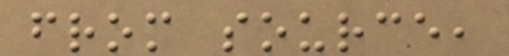from source,
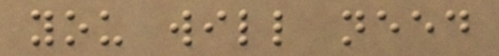you will need
